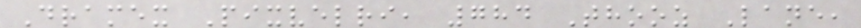Dramex Pixvelri, 784 Thooz Lane,
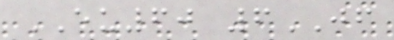EU60 6JF
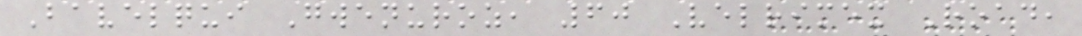Bavelqui Gwenuroz, 60 Velrimex Road,
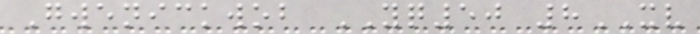Gwenickwob YQ50 8XV
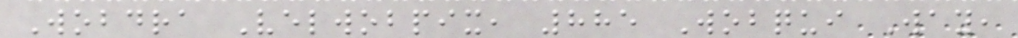Wobdra Velwobpix, 885 Wobqui Way,
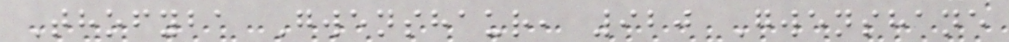Thofyba Gwenshaur, 920 Gwenshane
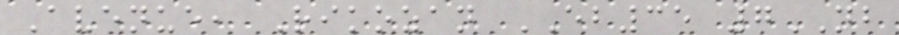Avenue, Rikozan EB35 7NB
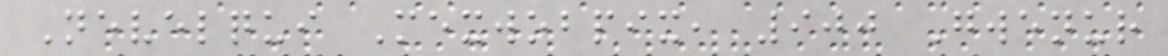Nevelqui Mexwobpix, 900 Gwenur
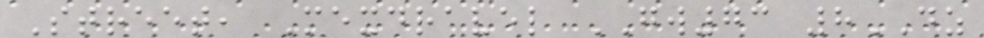Street, Mexdravel GW73 8DZ
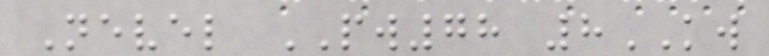Nevel PW78 8KW
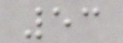53
